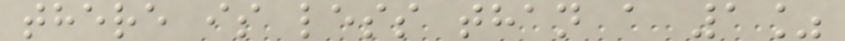there is less than a 1%
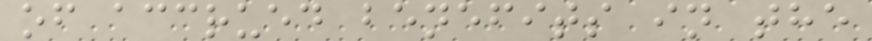of accrued benefits in the
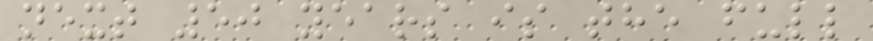next 50 years is the full
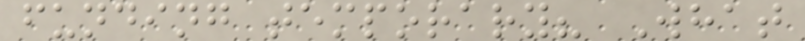funding temporary? What
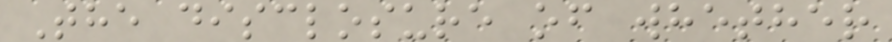The disclosure of whether
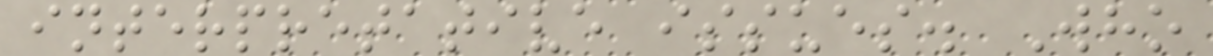interpretative issues. Who
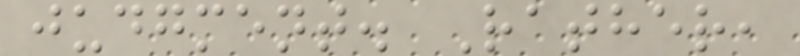judgment. Rather,
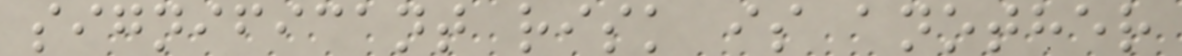significant risk is another
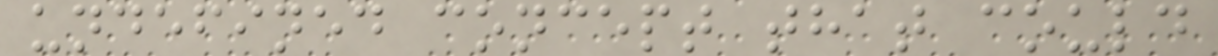undefined concept that could
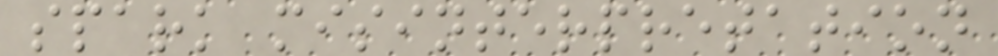spark misinterpretation
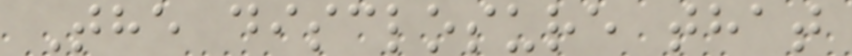The disclosure that
